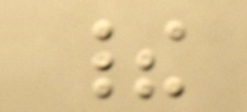their
